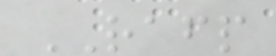RAFP
